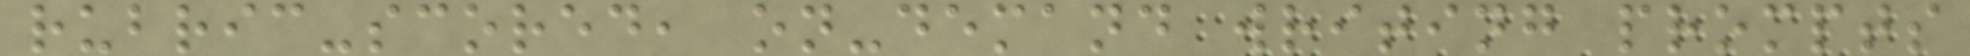rubric-scored, on-demand writing prompts
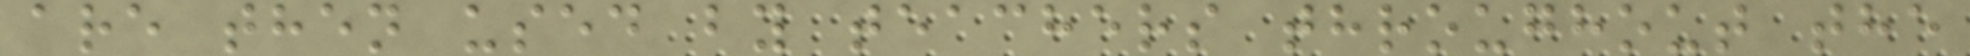are then used by teachers throughout the
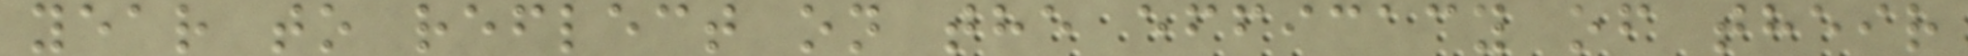year to reflect on the efficacy of their
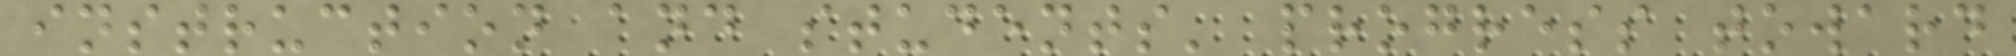instruction and students' progress toward
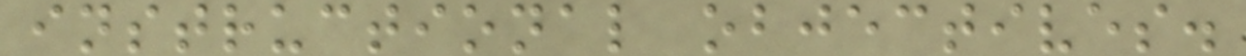instructional objectives.
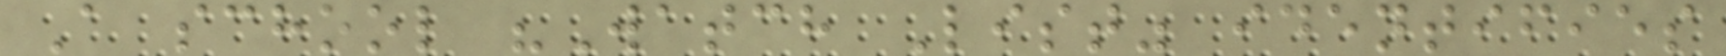A school "Watch List" identifies
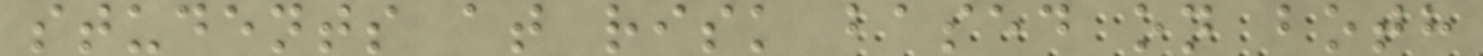students at risk based on both
